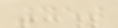450
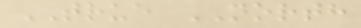TRUE NORTH
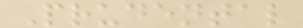Prudental
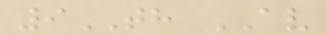9TH AV
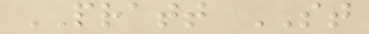PRATT ST
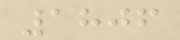1806
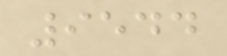9544
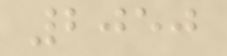2050
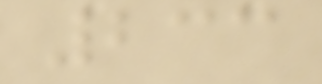233
